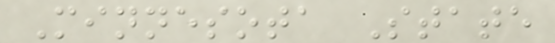Minnesota State
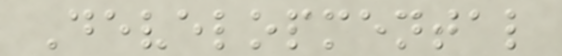Developmental
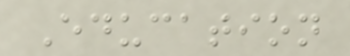Education
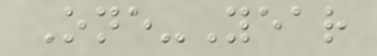One-Year
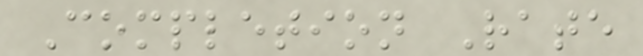Completion Rate
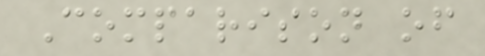Comparison of
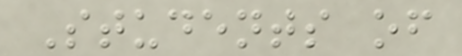Students of
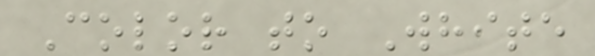Color to White
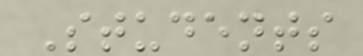Students
